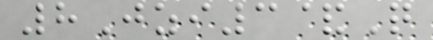8Jzi3&Q
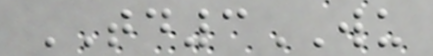TD3WU
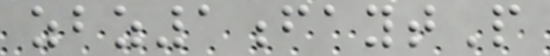zbz1faytP
